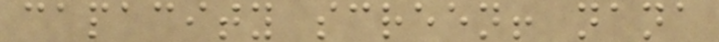capacity screen! nana
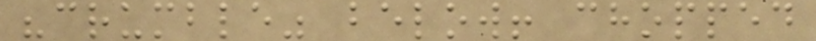"crumble" below! chopped
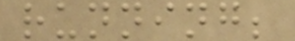running;
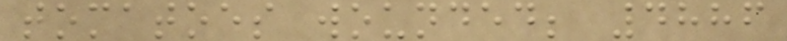tomatoes wounded; 4886
